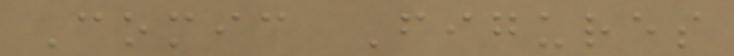Comic Figures
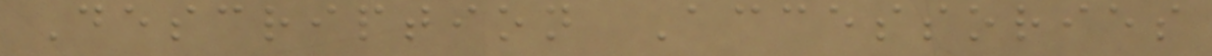Description Accessories
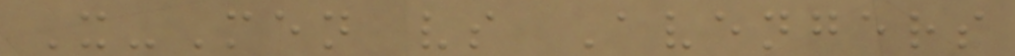X-Men vs Avengers
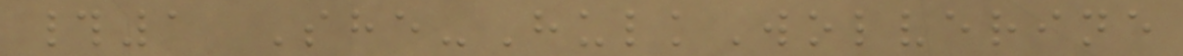#1 She-HulkWolverine
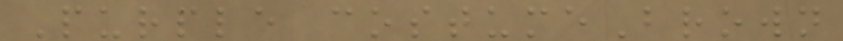Purple costumeBrown
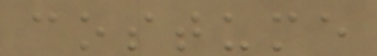costume
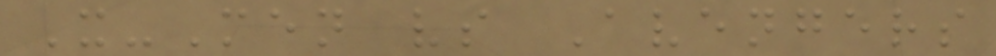X-Men vs Avengers
